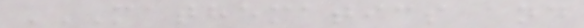MATHEMATICS AND
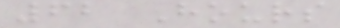62 Hours
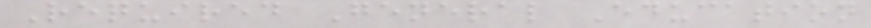Required General Education
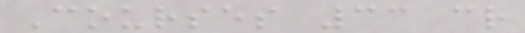Courses 33 cr
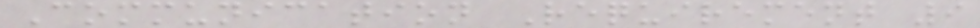Communication Requirement 9
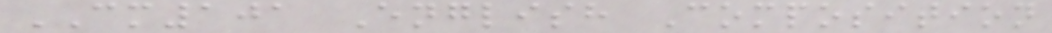CM101 English Composition
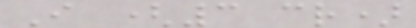I (3 cr)
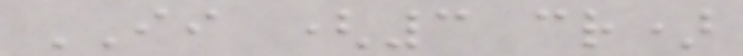II (3 cr)
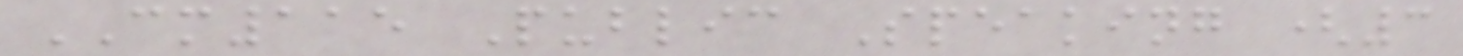CM115 Public Speaking (3
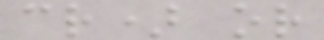cr) or
